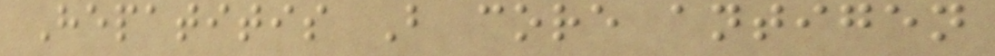Hepatitis B core antigen
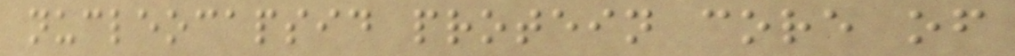nucleocapsid protein core of
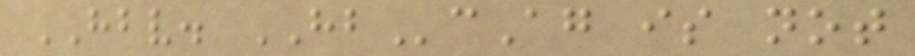HBV. HBcAg is not
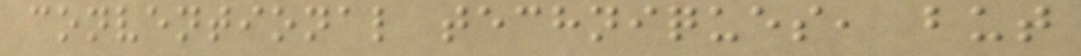conventional techniques, but
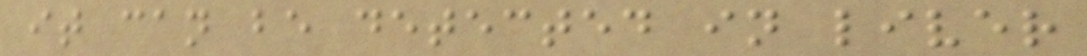it can be detected in liver
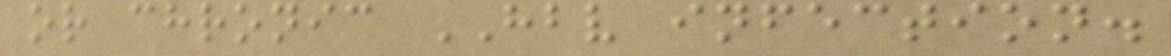or chronic HBV infection.
